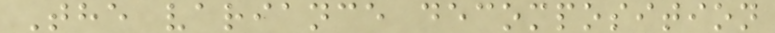The variance decomposition
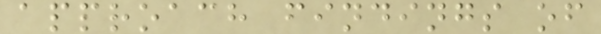approach findings of
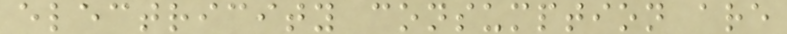electricity consumption are
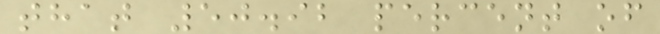that 50.92 percent of
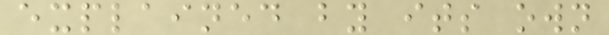explained by its own
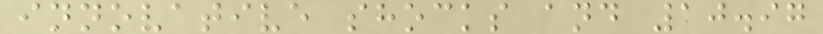innovative shocks and 10.97
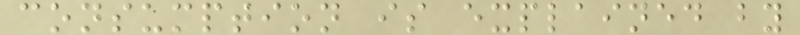consumption is explained by
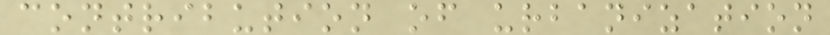contribution of urbanization
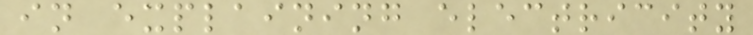in explaining electricity
